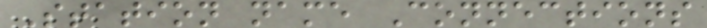Station name Connections
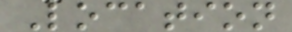Location
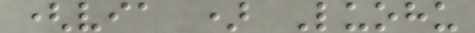(via ) Luohu
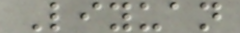Liyuan
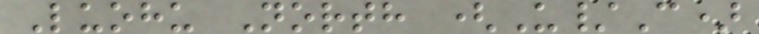Luohu North (U/C)
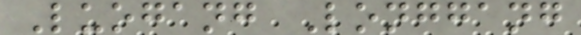Luogang Longgang
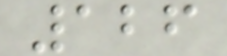126
